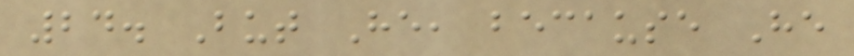24. But He, because He
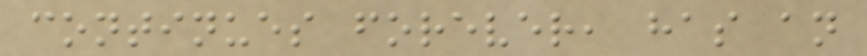continues forever, has an
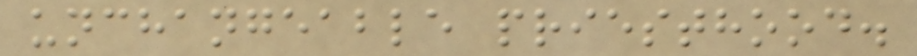unchangeable priesthood.
